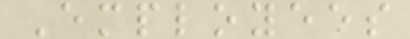Employees
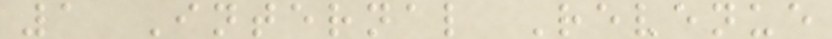1 Internal Revenue
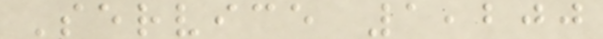Service 1,200
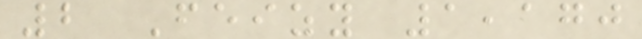2 Feizy 1,170
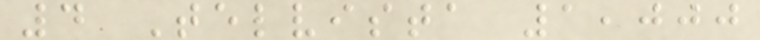4 Telvista 1,000
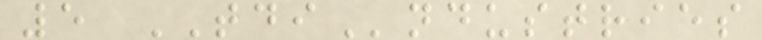5 TDIndustries
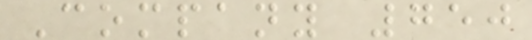Company 750
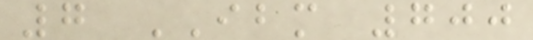7 IBM 700
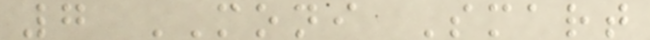7 MONI Smart
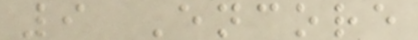9 Encore
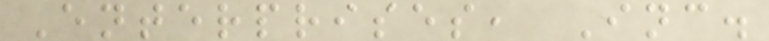Enterprises, Inc.
